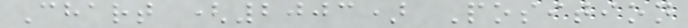Chart (2003) Position
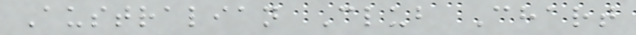Australian Club Chart
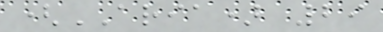(ARIA) 29
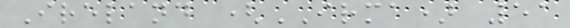Ireland (IRMA) 51
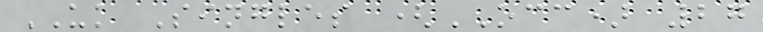UK Singles (OCC) 27
